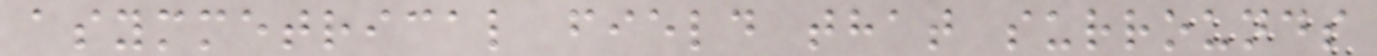asymmetrical field that surrounds
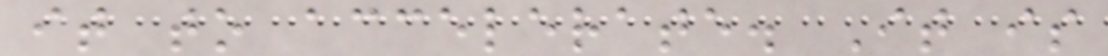it to accelerate. It is
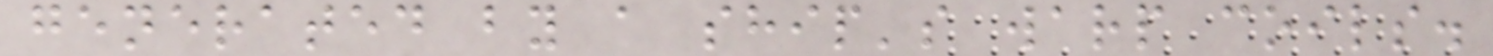generated by a ship's warp coils.
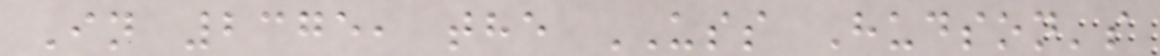In 2375, the USS Hudson's
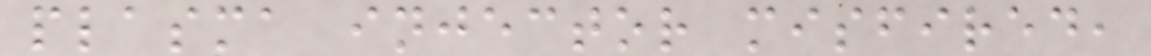plasma injector misfired,
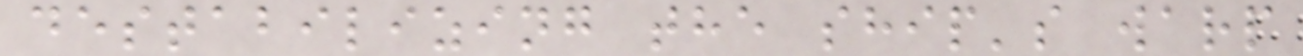destabilizing the ship's warp
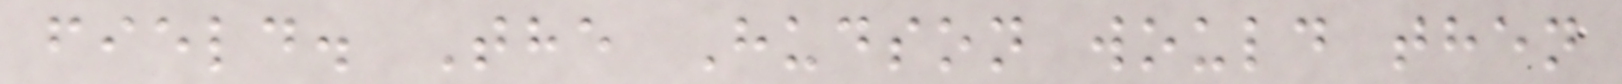field. The Hudson would then
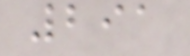291
